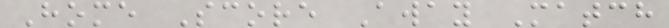Home Score Away Match
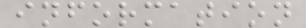information
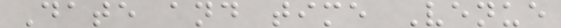Date and time Venue
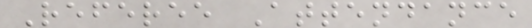Referee Attendance
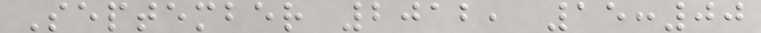September 2012, 15:00
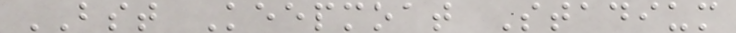BST Keepmoat Stadium
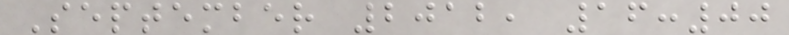September 2012, 16:00
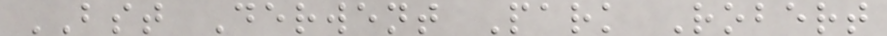BST Derwent Park Robert
